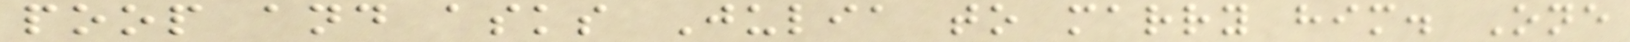poop and asks Julia to marry him. One
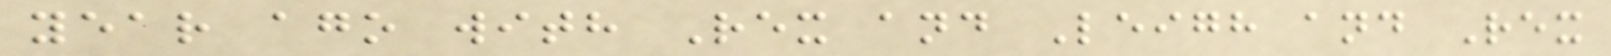year ago with Rex and Leigh and Rex
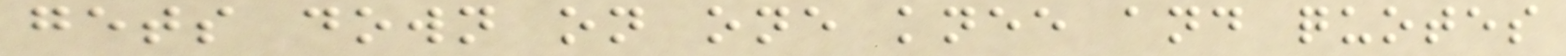gets down on one knee and quotes
